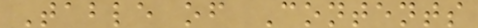Table of Contents
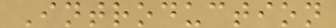Introduction
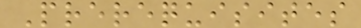Prerequisites
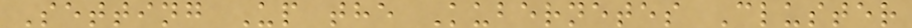Setting Up the Kubernetes Cluster
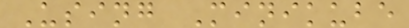Using Minikube
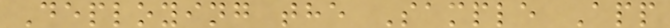Deploying the Sample App
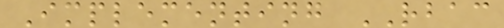Implementing RBAC
